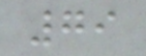79
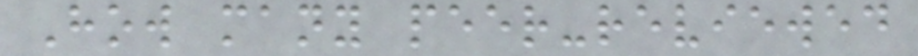How many peer-reviewed
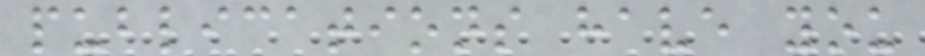publications have you
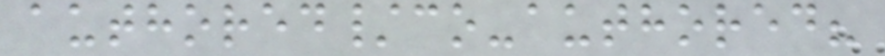authored/co-authored?
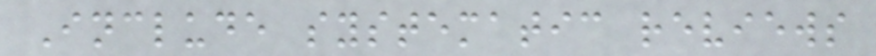Include systematic reviews
